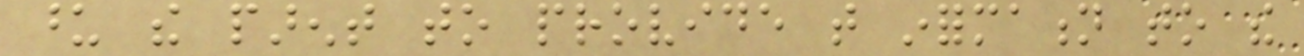upon the parent to provide that information to the
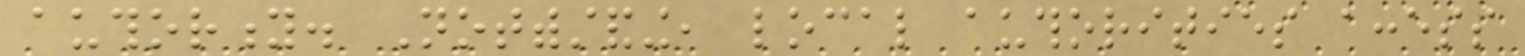authority. Notwithstanding, local authorities access
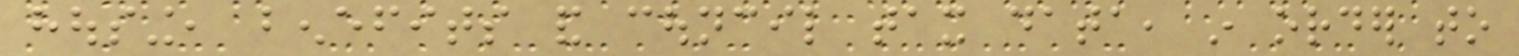housing, benefits and council tax data, in order to
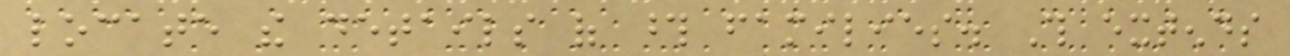locate the details of those families. This extends
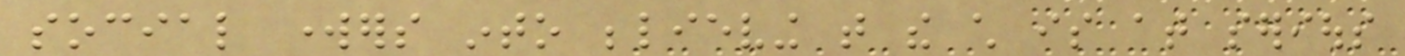social workers into believing that the child is at serious
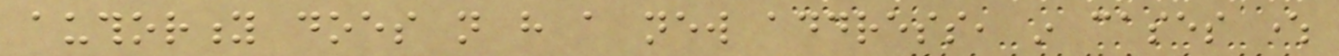authority does not have a new address, in cases where
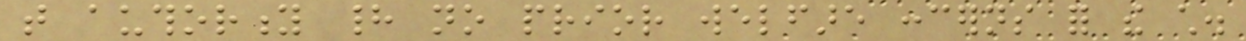that authority had no prior welfare concerns for the child.
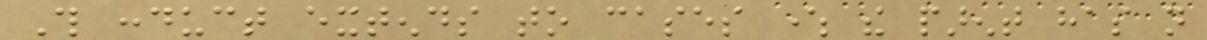This conduct extends to cases where the parent has not
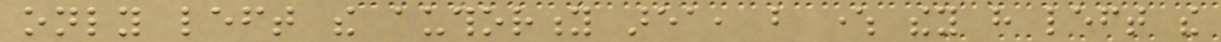only left the authority area, but where they have left the
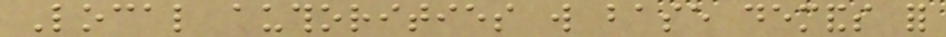Local authorities will base demands for
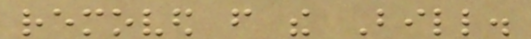removed from the Bill.
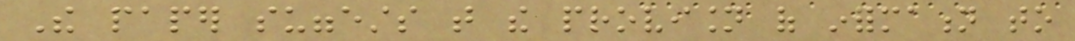The paper suggests that the provision of information to
